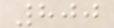800
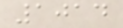1014
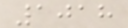1018
